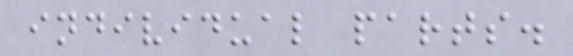individual parts.
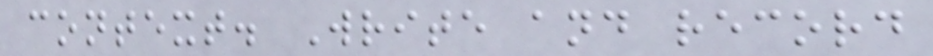context. Write and record
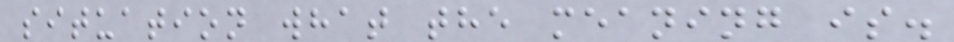situation what the meaning is.
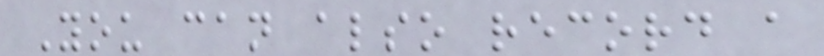You can also record a
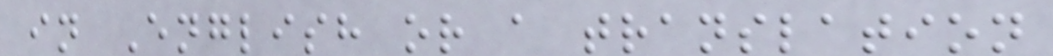in English or a translation
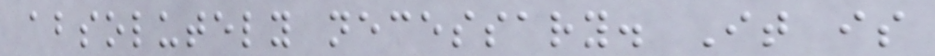absolutely necessary. It is
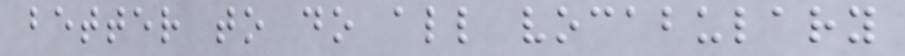better to do all vocabulary
